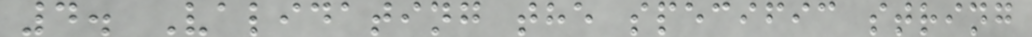4. Validating the specific string
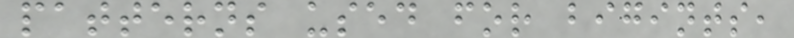patterns used for bigints,
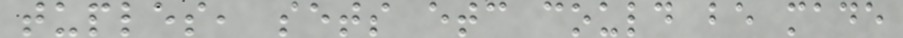tuples, sets etc could be made
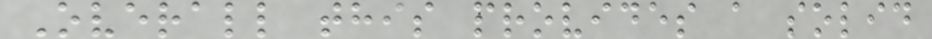Overall this provides a solid
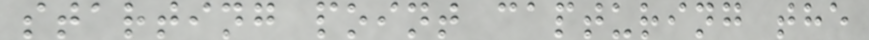starting point capturing the
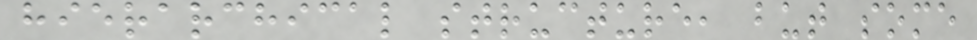hierarchical structure, but some
